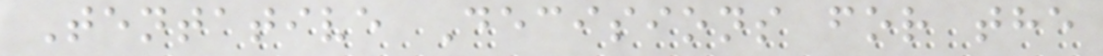Tentative Decisions for the
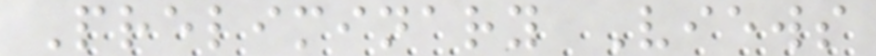Preliminary Views
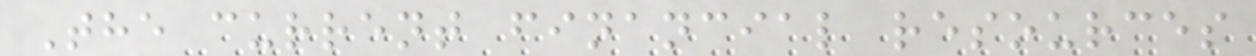The current financial resources
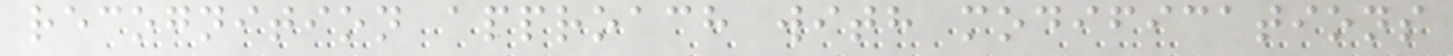recognition approach with modifications
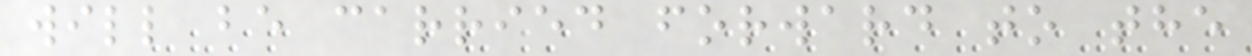will be carried forward to the
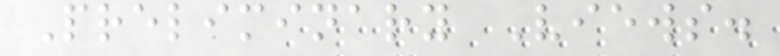Preliminary Views.
